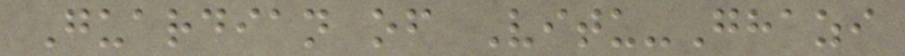Guardian of Vitu-Ghazi
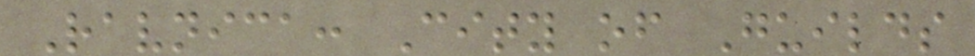Ravnica: City of Guilds
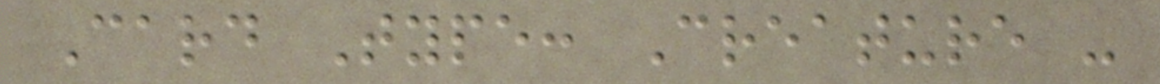Card Type: Creature -
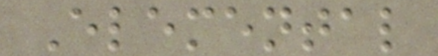Elemental
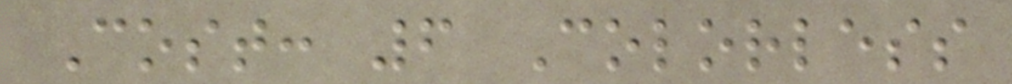Cost: 6 Colorless
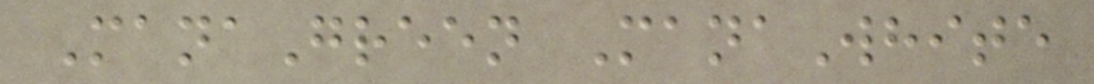ManaGreen ManaWhite
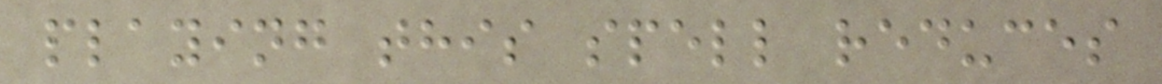playing this spell reduces
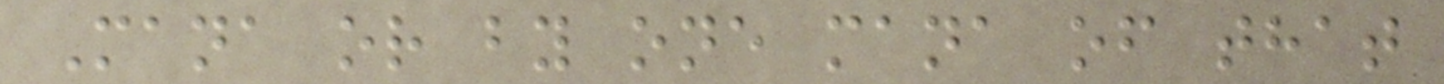Mana or by one mana of that
